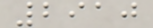2910
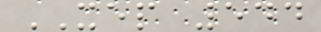XEP 544
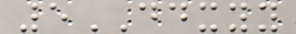5DDXYY
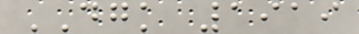DGK 1919
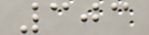303
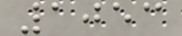1053
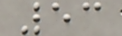53
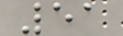51
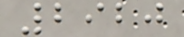2920
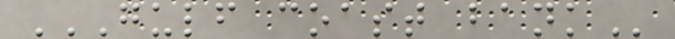GULF COAST BANK
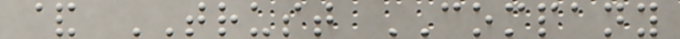& TRUST COMPANY
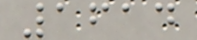1614
